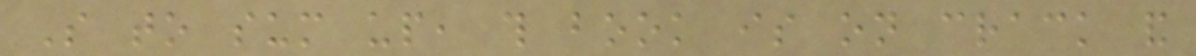So to sum up, this book is on crack and
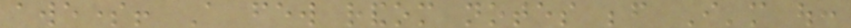awesome! A few random notes before I'm out:
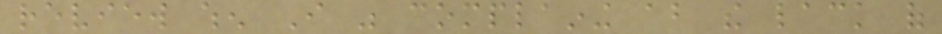review when I was complaining about the lack of
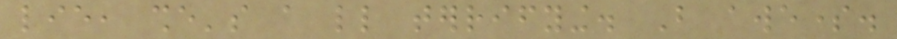lie, she's a little terrifying. But awesome.
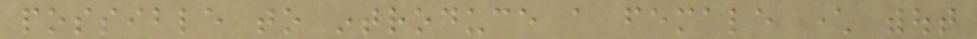possible to introduce a female character without
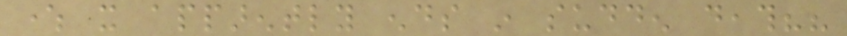where it apparently ends in sudden death??
